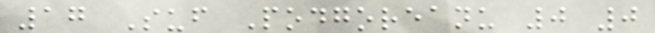17 Suf Podgoreanu 0 0
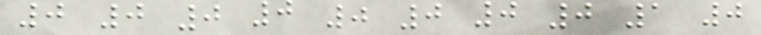0 0 0 0 0 0 0 0 1 0
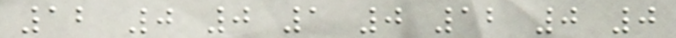12 0 0 1 0 12 0 0
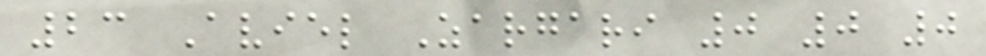23 Aviel Zargari 0 0 0
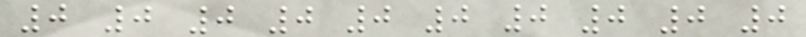0 0 0 0 0 0 0 0 0 0
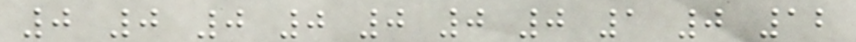0 0 0 0 0 0 0 1 0 12
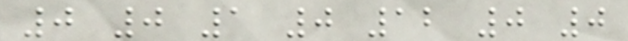0 0 1 0 12 0 0
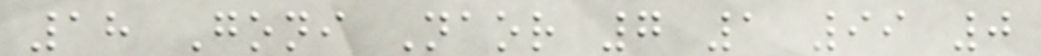18 Goni Naor 7 1 99 0
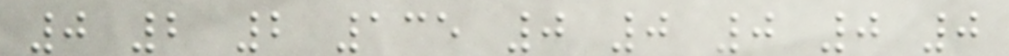0 2 2 135 0 0 0 0 0
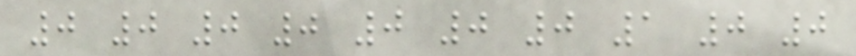0 0 0 0 0 0 0 1 0 0
